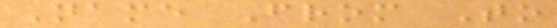Name From To
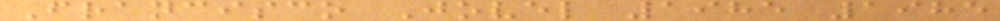Francisco Jovel 1985 1985
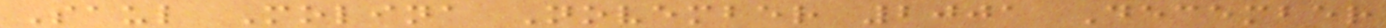Saul Molina November 2001 December
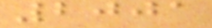2001
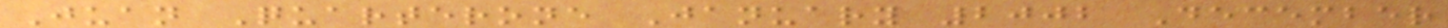Juan Quarterone January 2002 December
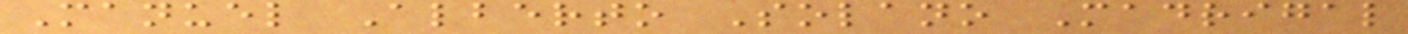Manuel Alberto Solano Madrigal
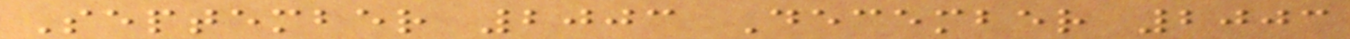September 2003 December 2003
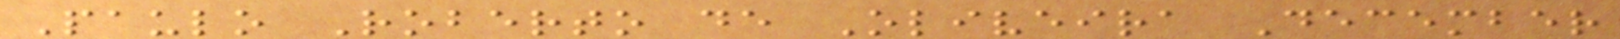Paulo Roberto de Oliveira December
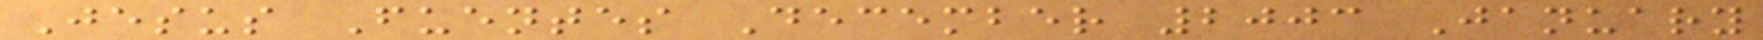Jesus Fuentes December 2003 January
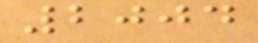2004
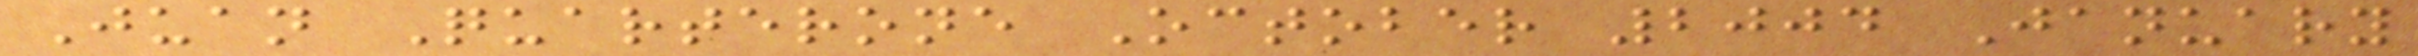Juan Quarterone October 2004 January
